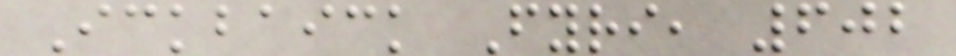Ickbaick Fyri, 602
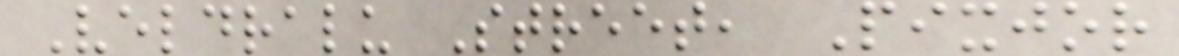Veldralu Street, Pixjor
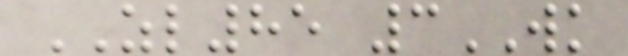ZL85 3WK
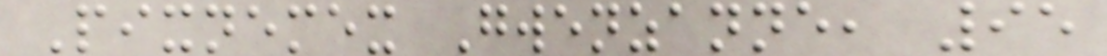Pixnemex Gwenzanne, 95
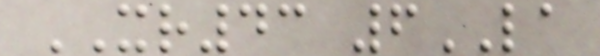XR43 6LA
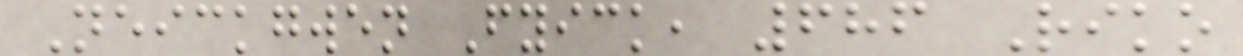Neickgwen Fyick, 686 Riko
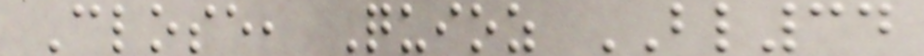Close, Quioz BL34
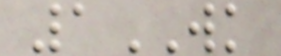1WK
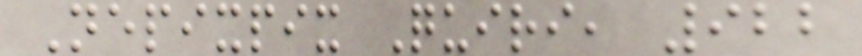Nepixpix Quiri, 922
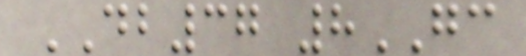DB37 8GC
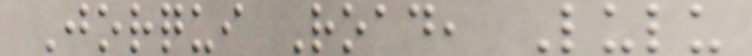Jorqui Road, Lulu
